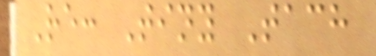Re: Tiny Tach
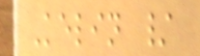Kelin /
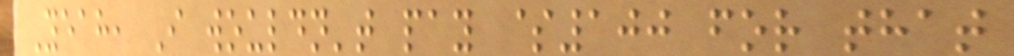Yeah, I wouldn't pay $100 for that
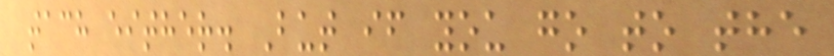tach either. But if you go to the
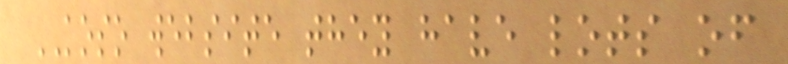KOSO website they have lots of
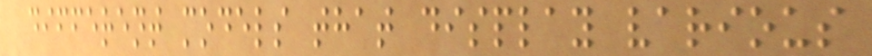different models that display various
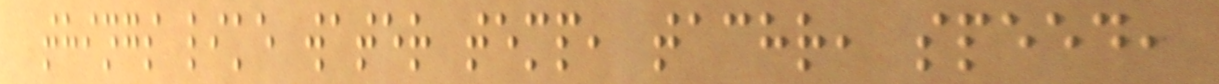things like water temp, tachr, speed,
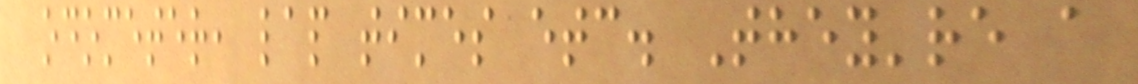odometer, lap times etc. They're a
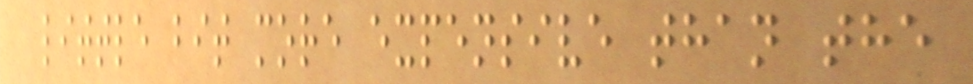little bit more expensive than the
